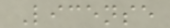License
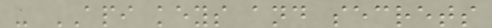- API keys and secrets
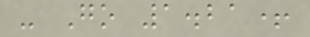- Go 1.21+
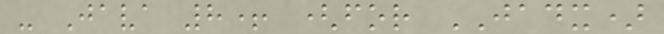- Java 8+ (for JADX)
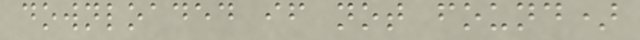downloaded if not found)
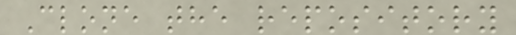Clone the repository
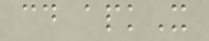cd apkX
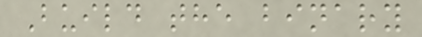Build the binary
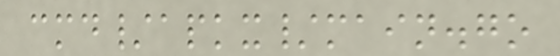cmd/apkx/main.go
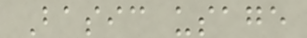Basic usage
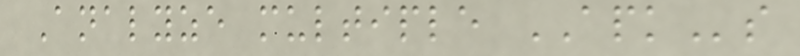Analyze multiple APKs
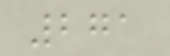271
